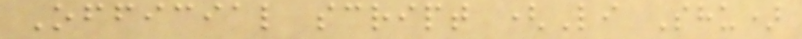Official script (Li Shu)
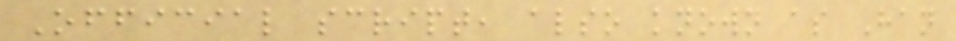Official script, also known as Han
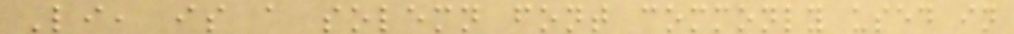Li, is a solemn font commonly used in
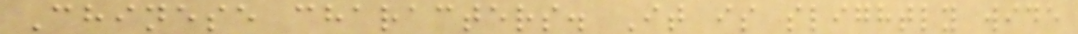Chinese characters. It is slightly wide
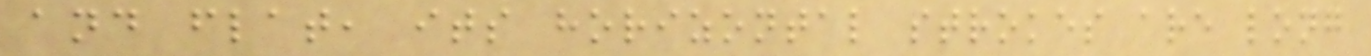and flat, its horizontal strokes are long
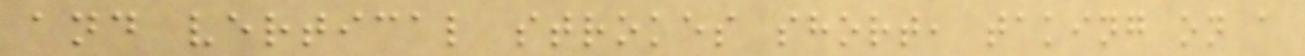and vertical strokes short, taking on a
